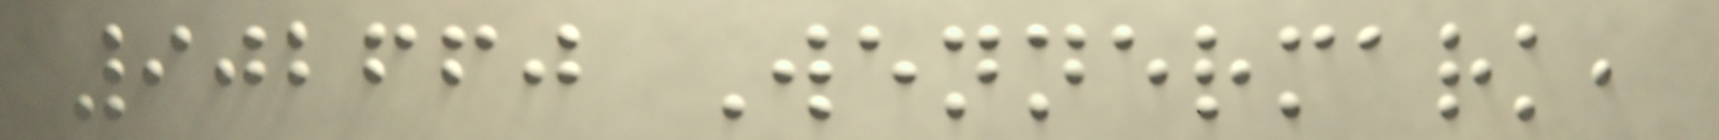902660 Wennermark,
